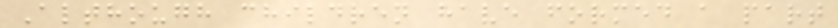Although children have formed a part
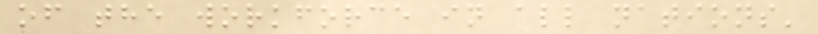of the workforce in all nations'
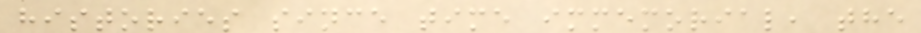histories since time immemorial, the
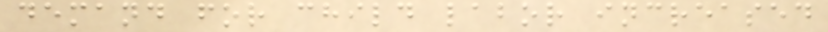demand for child labor increased
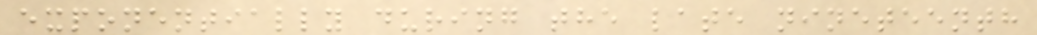exponentially during the late nineteenth
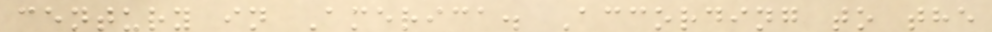century in America. According to the
